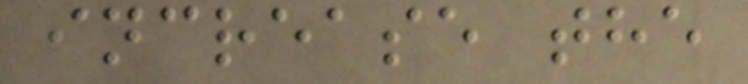increase the
